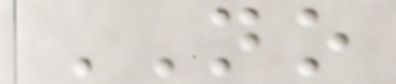NO
